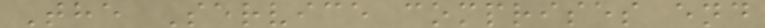The Service comprises end
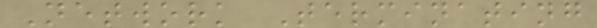Network Terminating
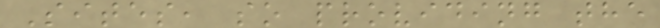Sites, so providing the
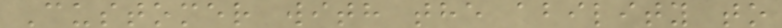Customer with the ability to
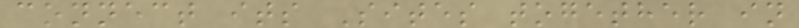connect its Sites together in
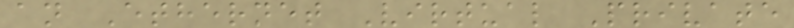an Ethernet Virtual Private
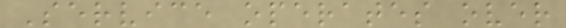Service operates over
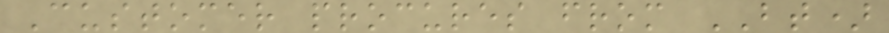Customer procures from BT)
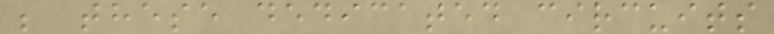; these dedicated circuits
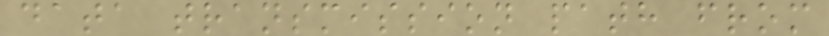data transmission path from
